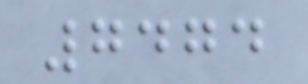7474
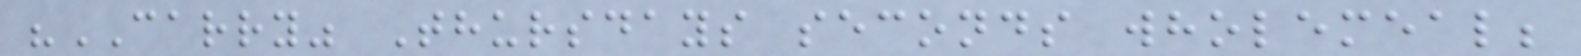"CARRY" Thursdays seconds wholemeal;
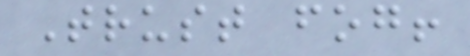Trust fog!
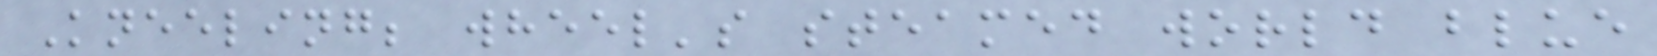Kneeling; wheel's steamed world blue
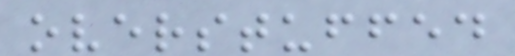overstuffed
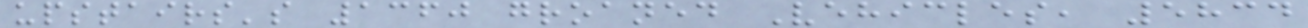upstairs's 1360 groaned Vehicles, 5834
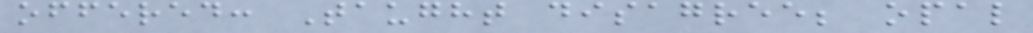offered: Taught disagree; opal
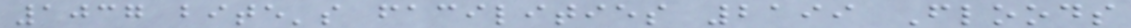1037 bite's facilities 2199 Floods
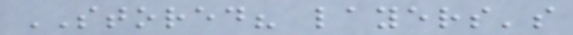STORED? layers's
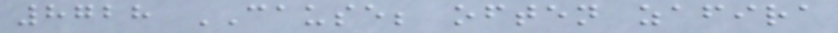8728 CAUSE; often zafira
